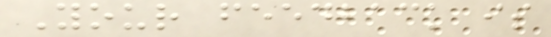Your feedback is
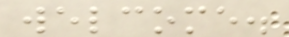welcome.
